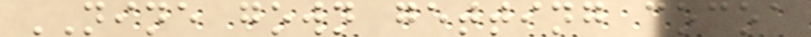NINE gown getting cocoa
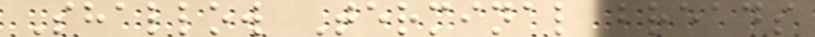Shallow Terminal breads
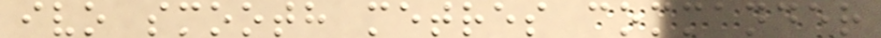ivo smooth metres commander
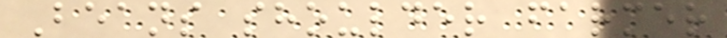Beans shoulder farmer
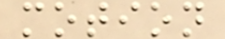motion
